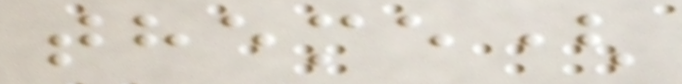theme(
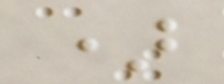)
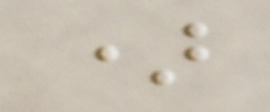)
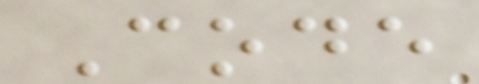Code
